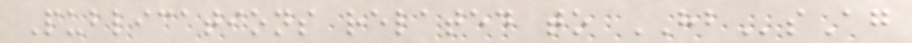Publications related to HBsAg
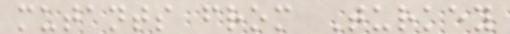mutants from Turkey
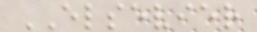ELSEVIER
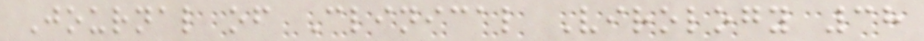Journal of Clinical Virology 38
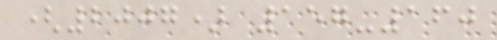(2007) 157-160
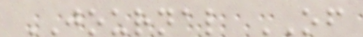JOURNAL OF
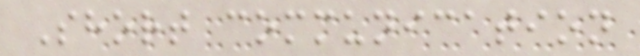Short communication
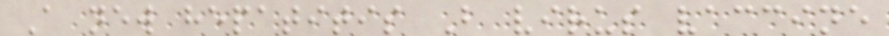A new hepatitis B virus vaccine
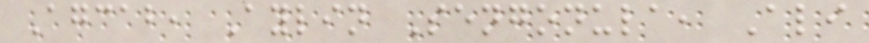Agcab, Aylin Sengonula, Ali
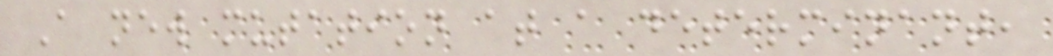A new mutation at a determinant,
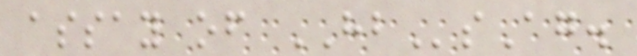assay of HBsAg.
